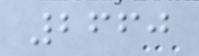2660
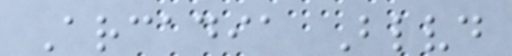Arcadia Blvd
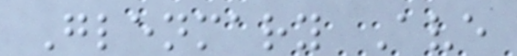Glenmary Ave
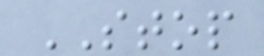STOP
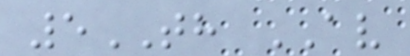5TH AV
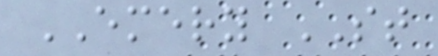EMERY ST
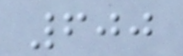600
